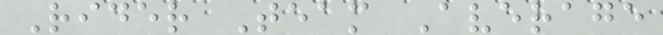Rider Team Average
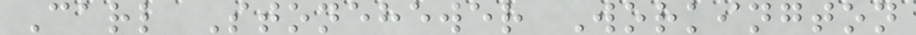Carl Stonehewer Workington
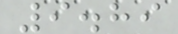9.89
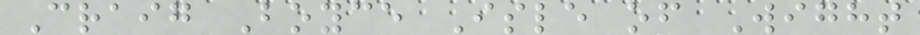Craig Boyce Isle of Wight
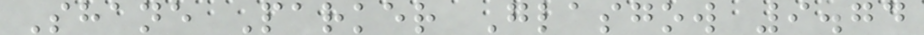Shane Parker Glasgow 9.74
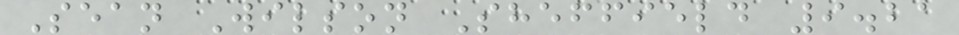Sean Wilson Sheffield 9.21
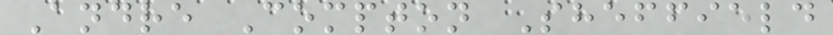Andre Compton Sheffield
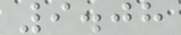9.08
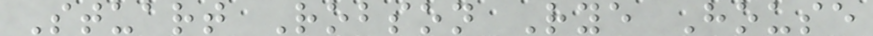Stuart Robson Rye House
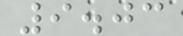9.03
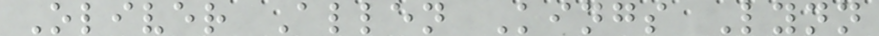Oliver Allen Kings Lynn
